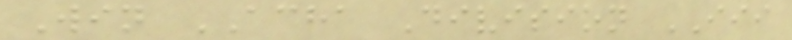Win ACHA Division III
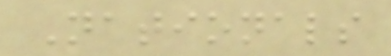Nationals
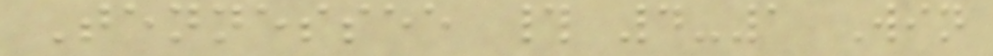Tennessee # 4-1 Win
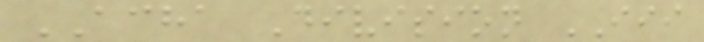ACHA Division III
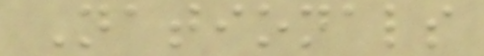Nationals
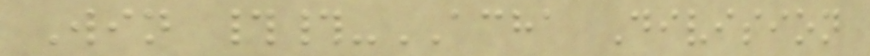Win ##-ACHA Division
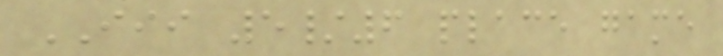III 5/6 place game
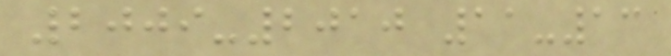2009-2010 11-13
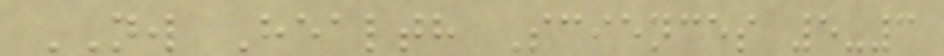NW Health Sciences 5-3
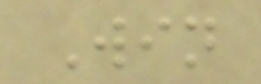Win
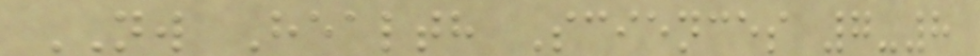NW Health Sciences 7-8
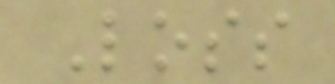Loss
